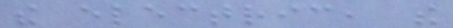the electric, the
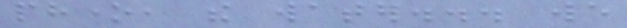phone, the water... we
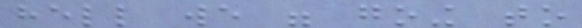hell we were going to
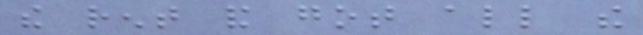the rent and got all the
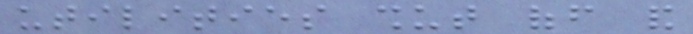utilities shut off and
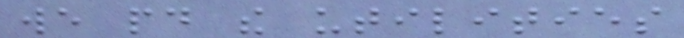we paid the utilities
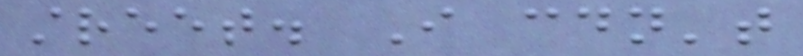street. I couldn't
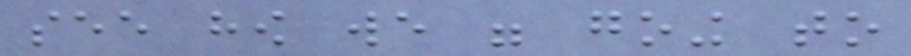see how we were going to
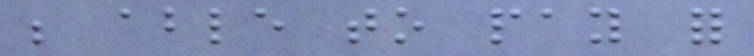be able to pay for
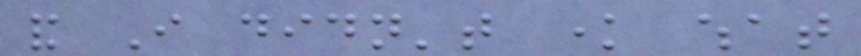and I didn't know what
